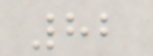82
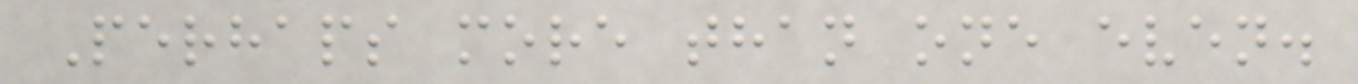Perhaps more than one even.
